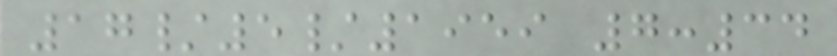17/5/1959 7:34
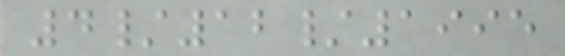4/12/1995
